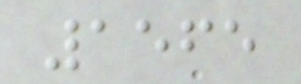1565
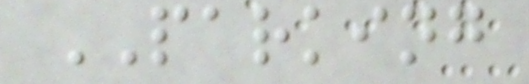PARKING
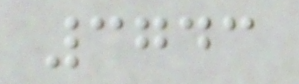3743
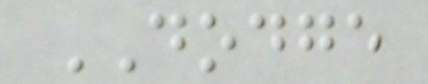DODGE
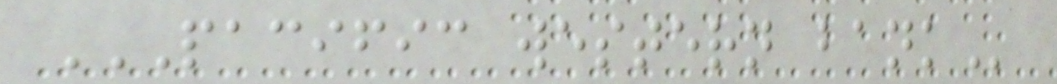PACIFIC WESTERN BANK
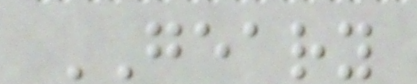GEARY
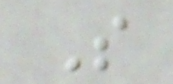S
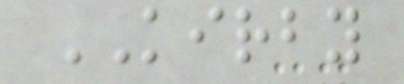KIRBY
